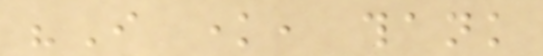"I know, thank
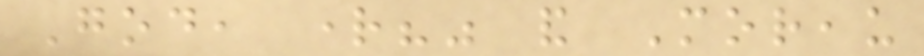God, right?" and Moreau
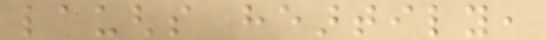laughs heartily,
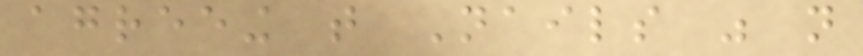agreeing that Nails was not
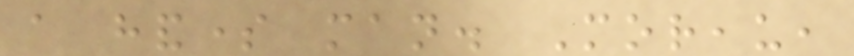a handsome man. Moreau,
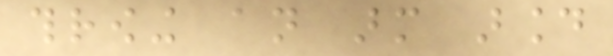throwing an arm around
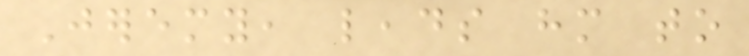Jeremy, leads him to
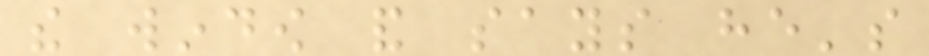the window and says he's
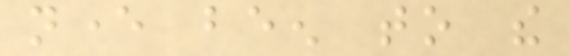never been to the
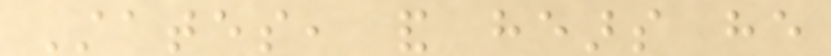States, and hears he
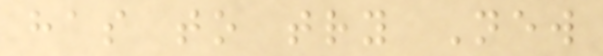has to try New
